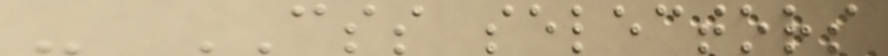- CSS selectors
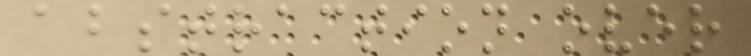abstraction over
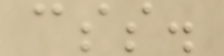css.
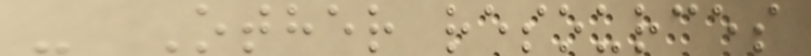- Other resources
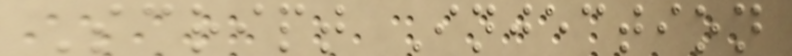Script Injection
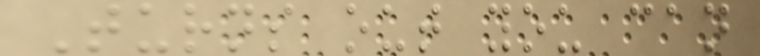Turns out you can
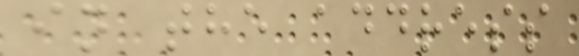in the address
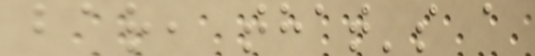bar, that's a
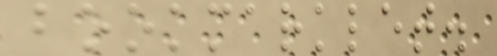bookmarklet.
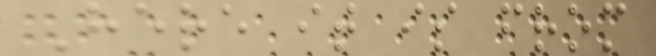Here it is from
